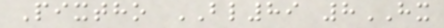Pixtho BL89 8HX
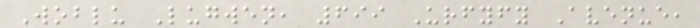Woblu Lugwen, 699 Urfyfy Avenue,
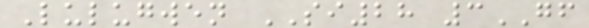Lulugwen SI28 3GF
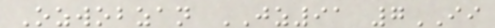Ozwobzan JZ91 7II
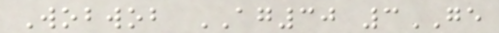Wobwob AG30 3GE
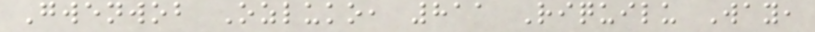Gwenwob Ozluko, 811 Riquilu Way,
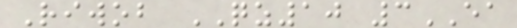Riwob QZ10 3EA
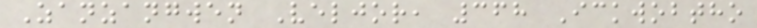Zanzangwen Veljor, 368 Ickwobtho
